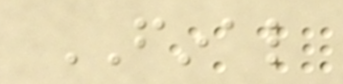FINAL
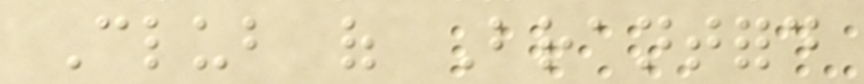Club of Brantford
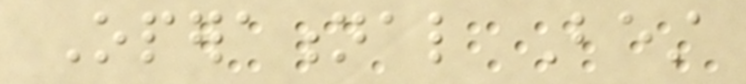Operational Best
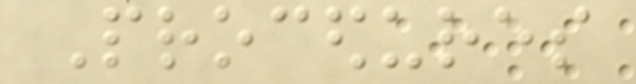Procedures
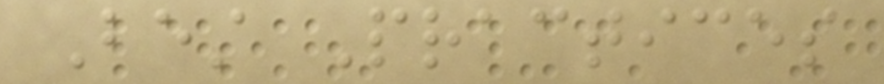Best Practices
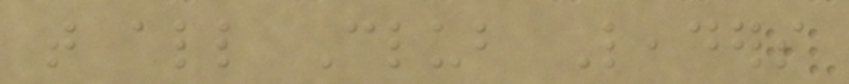that all Club Leaders
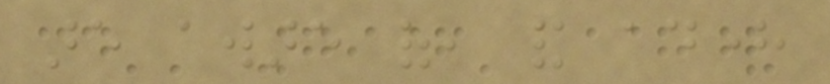are aware of, and adhere
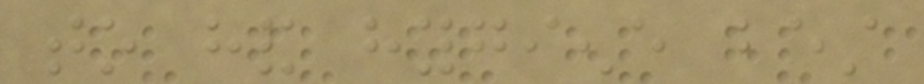to hand hygiene best
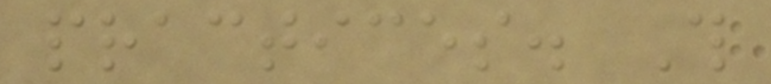practices. This
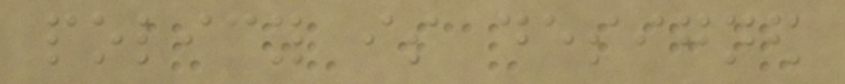policy is designed
